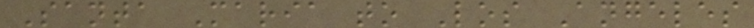Santa Maria to Los Angeles
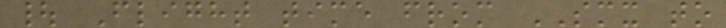| Flight time from SMX to
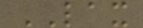LAX
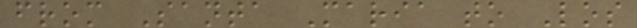from Santa Maria to Los
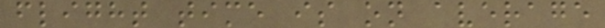flight time is on average
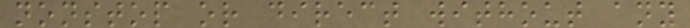nonstop or direct without any
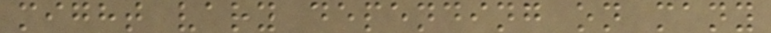might vary depending on many
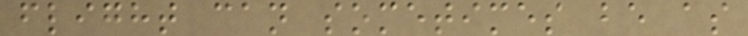flight can sometimes be as
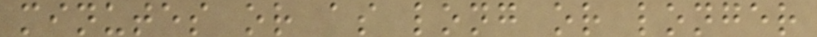minutes or as long or longer
